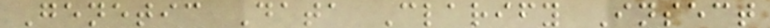Genetic Data Clarify Insect
